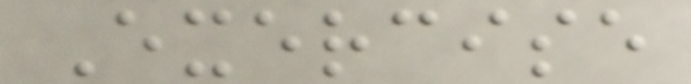Exercise
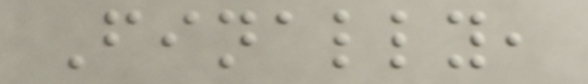Finally,
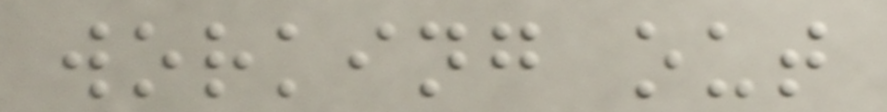working out
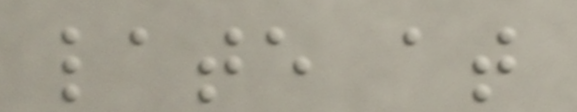late at
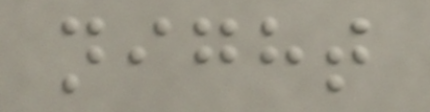night
